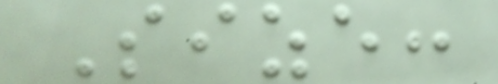Size:
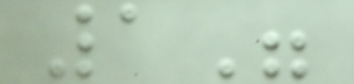1"
